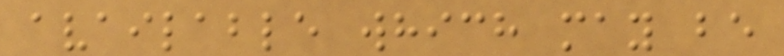available which may be
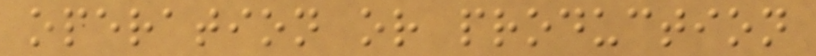operation or production
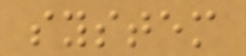system
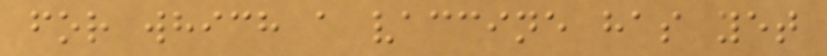for which a vaccine has yet
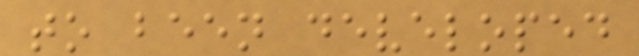to been developed
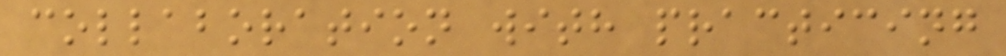collaboration with practicing
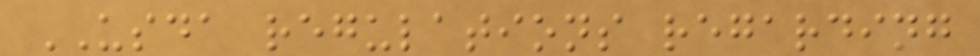USDA regulations regarding
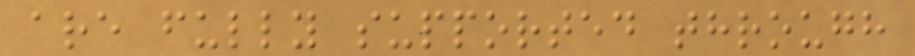are fully supported through
